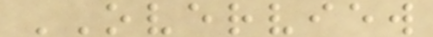OVERVIEW
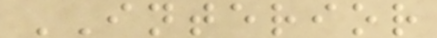INTERIOR
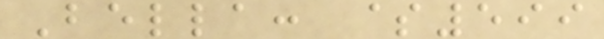Bella: $599
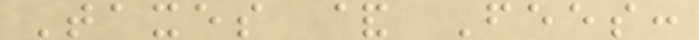Taxes & Fees:
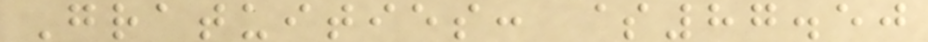Gratuities: $87.50
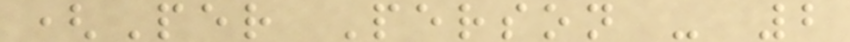(Per Person - 2
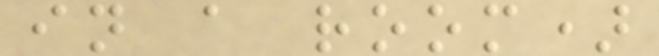in a room)
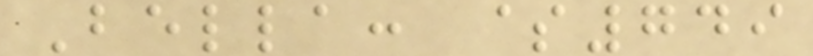Bella: $749
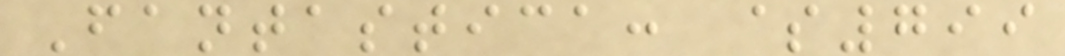Fantastica: $799
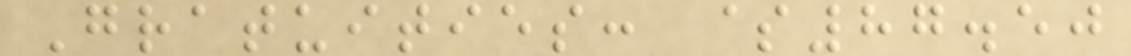Gratuities: $87.50
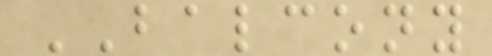BALCONY
